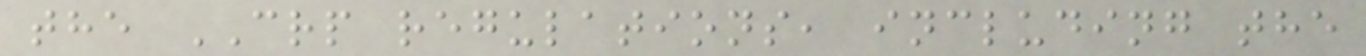the CRP regulations, including the
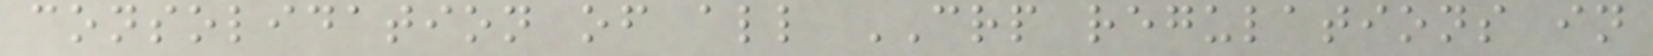consolidation of all CRP regulations in
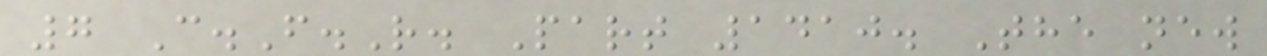7 C.F.R. Part 1410. The new
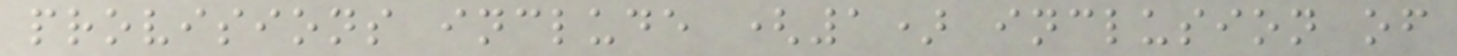provisions include (1) inclusion of
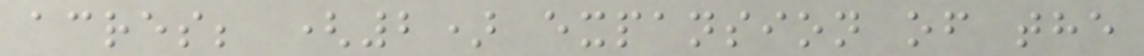acres; (2) expansion of the
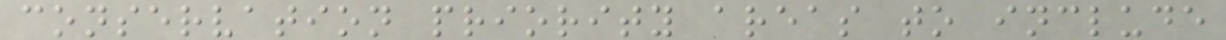conservation priority areas to include
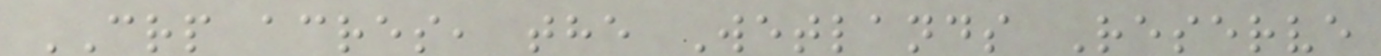CRP acres, the Wetlands Reserve
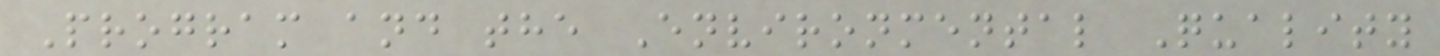Program and the Environmental Quality
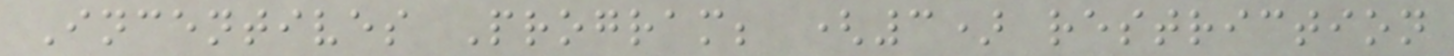Incentives Program; (3) restriction
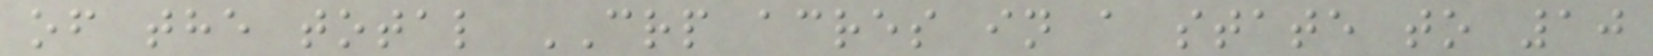of the total CRP acres in a state to 10
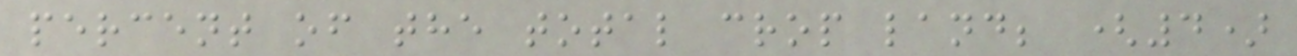percent of the total crop land; (4)
